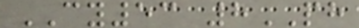CY53 8PH
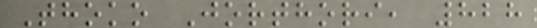Thoko Jorthori, 828
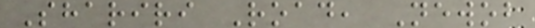Shariri Road, Newob
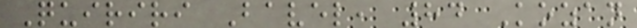Quiriri Bavel, 84 Kozan
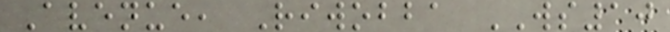Avenue, Riwobba WS10
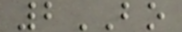2BO
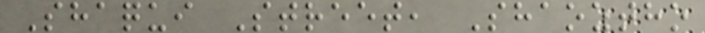Shaqui Street, Shaoztho
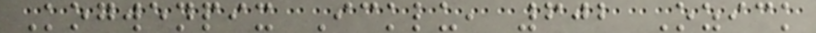Kogwenpix Icklu, 602 Ozick
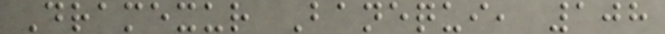Dramexur Banequi, 108
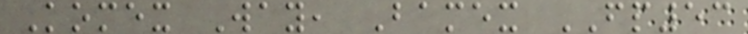Komex Way, Bamex FP53
